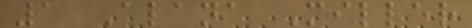1 Alana Miller
